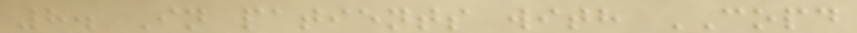8. In patients with COPD
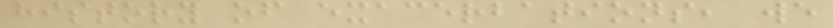history of exacerbations, we
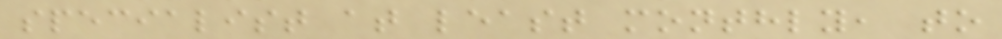specialist at least monthly, to
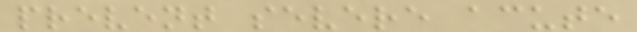prevent severe acute
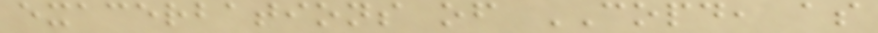exacerbations of COPD, as
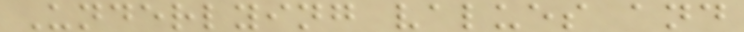Underlying values and
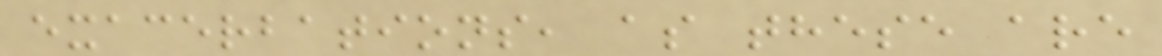exacerbations, as these are
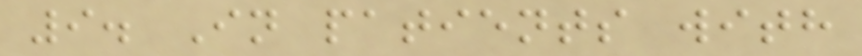9. In patients with
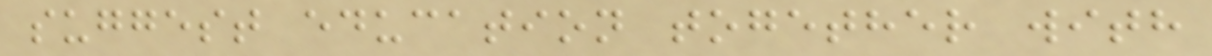suggest education together with
